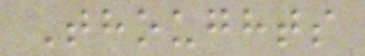Thoughts
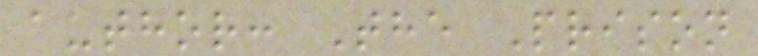author: The Prison
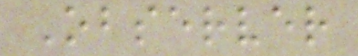Observer
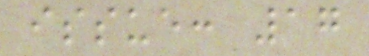issue: 17
